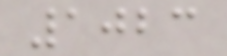1023
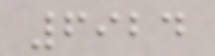6924
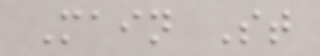Main St
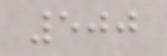500
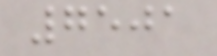7501
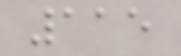115
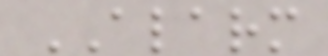ALARM
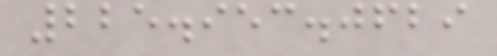225.953.0629
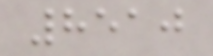8510
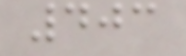403
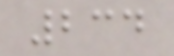234
